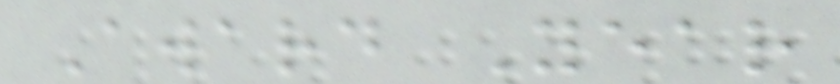Award Year
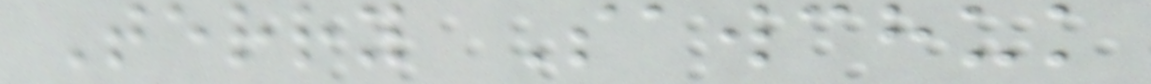Terry Sawchuk
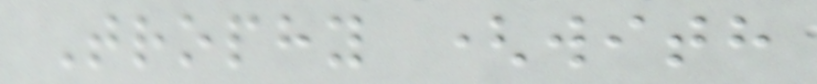Trophy (with
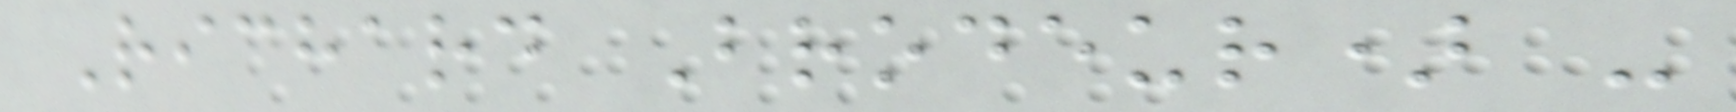Richard Brodeur) -
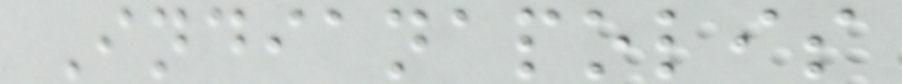Indianapolis
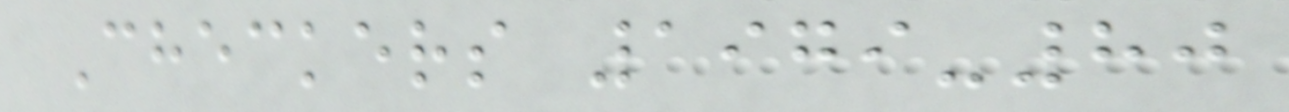Checkers 1979-80
